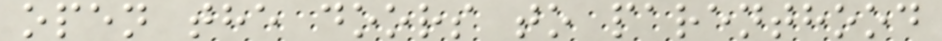open the doors to parenthood
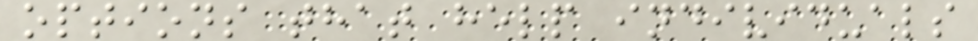options that help individuals
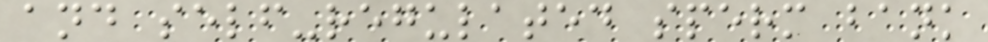and self-regulated sperm bank
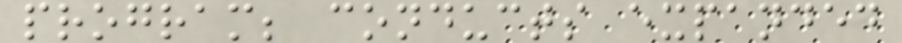program; conducts expanded
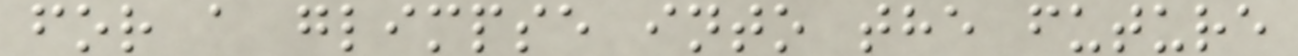for a glimpse into the future
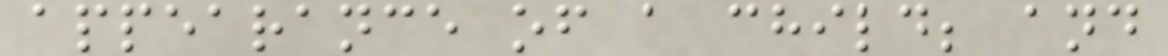appearance of a child; and
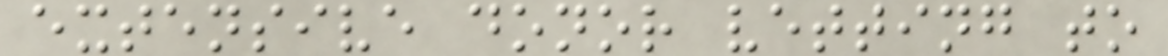extensive donor vetting to
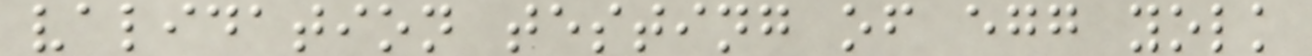validation testing of egg yolk
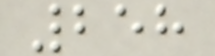258
